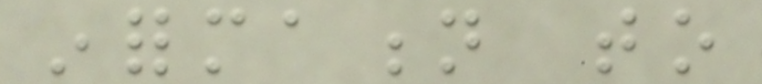information to
